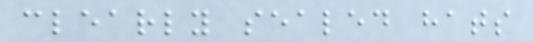clearly sealed hats
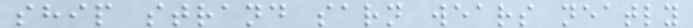ship strand sarn wears neatly
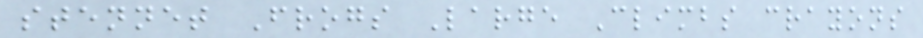stennet Frogs Large Climbs crayons
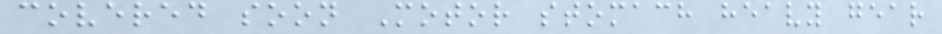covered soon Motor stomach heavy gear
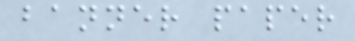banner paper
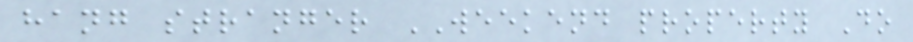hang stranger WEEKEND property Do
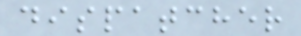dispatcher
